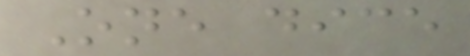One dice
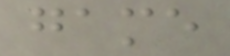game
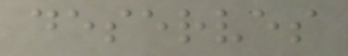deserves
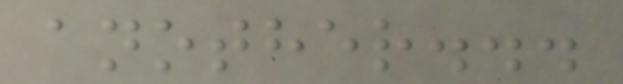another...
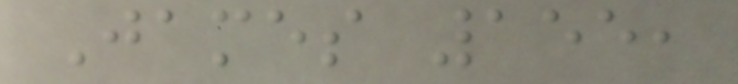James 155,
